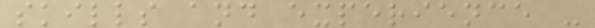skills and experience -
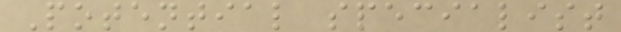Potential specialist
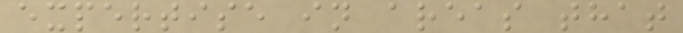expertise in areas that
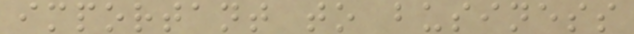important to business
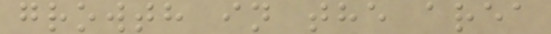growth in the area
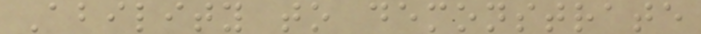Ability to demonstrate
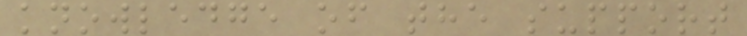knowledge of the support
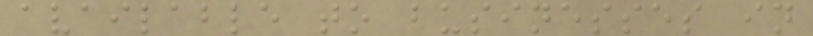available to businesses in
